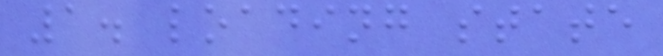1. loading state
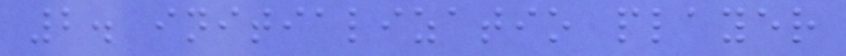2. initializatio player
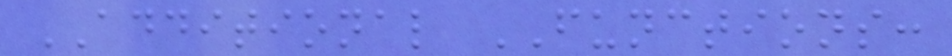ADDITIONAL FUNCTIONS:
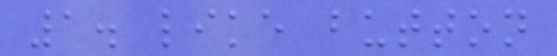1. like button
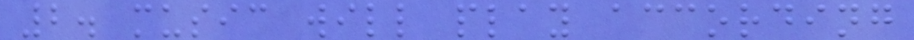2. music will play according
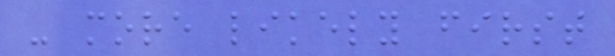- more likely first
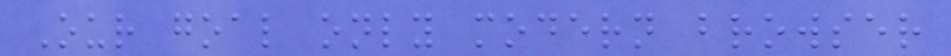Our goal only modern browser
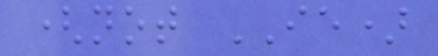(not IE)
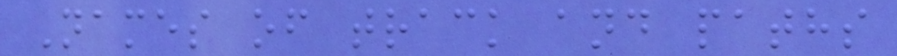Names of track and paths
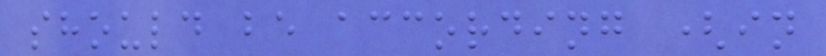should be according (in
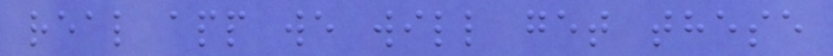real app we will get these
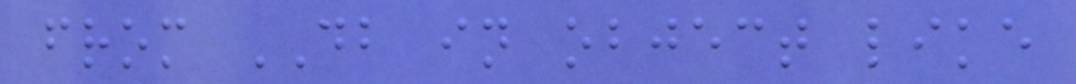from DB in object like
